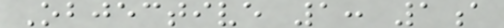Objective 1: 1a
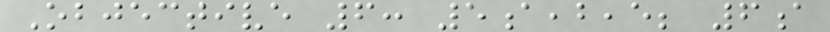Objective 6: 5a,b,e; 6a
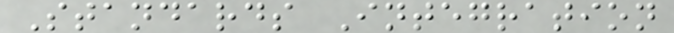Standards Integration
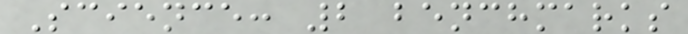Science: 2 benchmarks
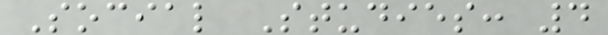Social Studies: 4
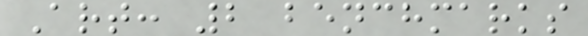Art: 2 benchmarks
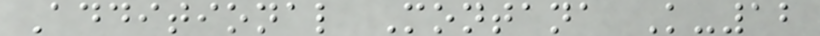Additional Montana K-12
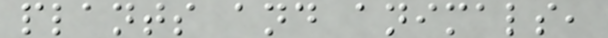plants and animals,
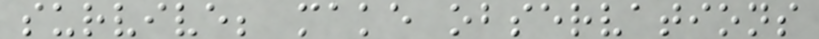survive; make observations
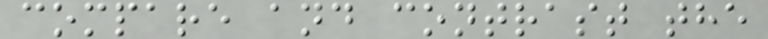compare and contrast the
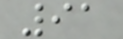91
